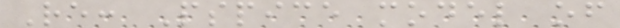Re: Pspice model of
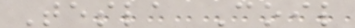Tesla Coil
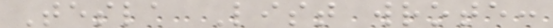Tesla List wrote:
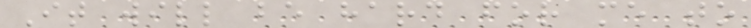It will be hard for me to
